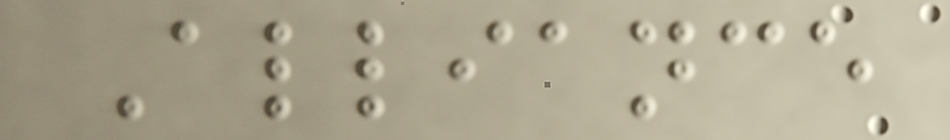Alliance
